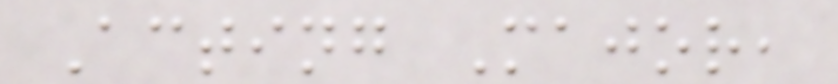Acting Major,
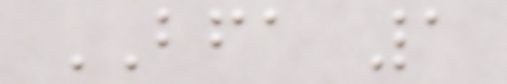BFA 1
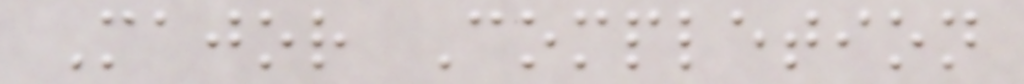Major Completion
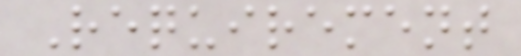Requirement
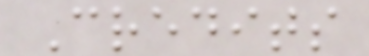Credits
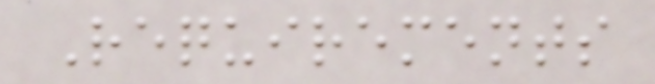Requirements
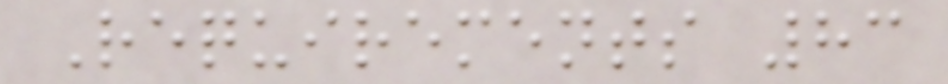Requirements 83
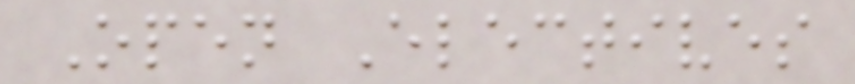Open Electives
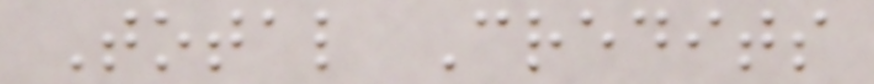Total Credits
